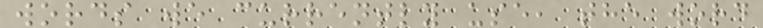words we currently use, the word
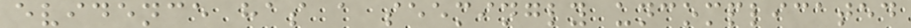evidence has a seemingly uncomplicated
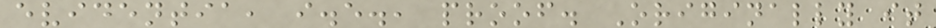evidentia, i.e., proof. Originally it
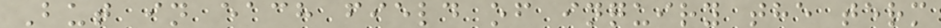But in each field of inquiry the term
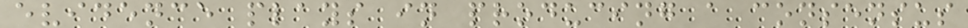evidence plays in producing a consensus
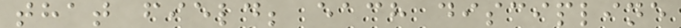that field; each discipline
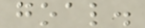goal.
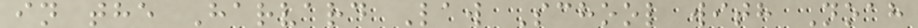in the Harvard Law School with Noah
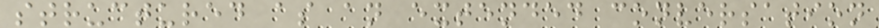structured as an extended conversation
